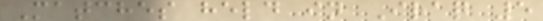Matches held in Iraq 5
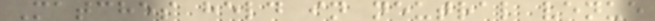Matches held in neutral venue
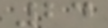24
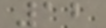12
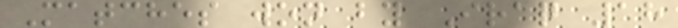Matches won by Iraq 18
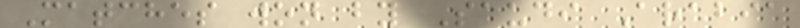Matches won by Saudi Arabia
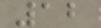12
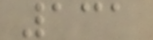131
